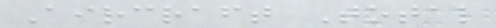Aircraft Total
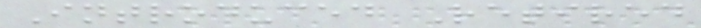Introduced Retired
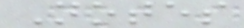Notes
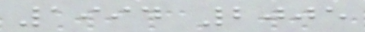1994 2005
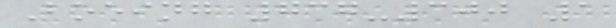Boeing 737-300 1
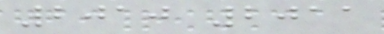2010 2011
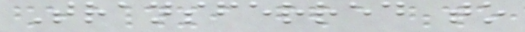Transferred to
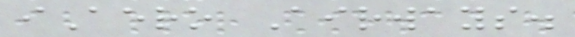iAero Airways.
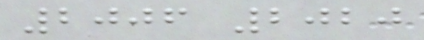2006 2020
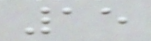15
